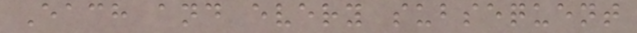Each and every subsequent
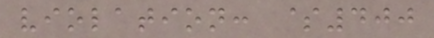violation: $400
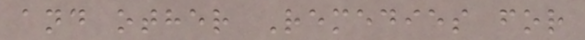and other Remedies for
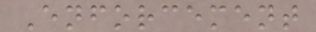Enforcement
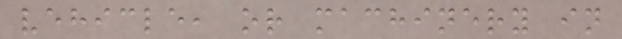vehicle, or machinery in
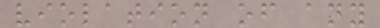violation of any
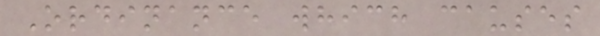Ordinance which causes
